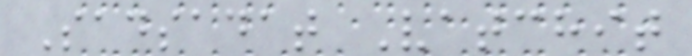Sadsadat Vatchit
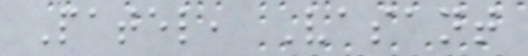Patel, Vasant
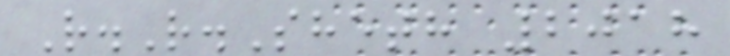R.R.Sheth 2018
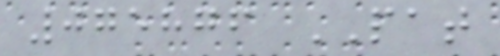075876 PAT
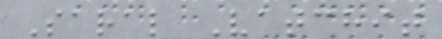Saral Vatchit
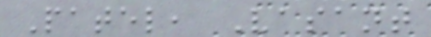Patel, Vasant
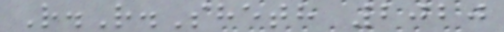R.R.Sheth 2020
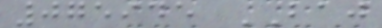075945 BAJ
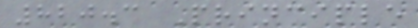820.3 Principle
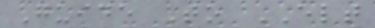Guide To ELT
